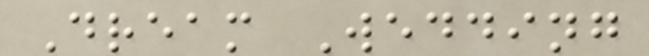Dream Wedding
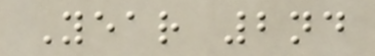Year 2nd
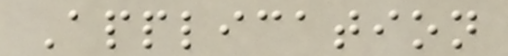Application
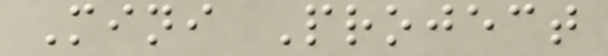Mini Project
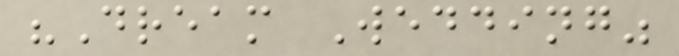"Dream Wedding"
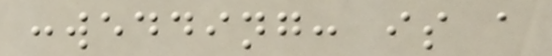:wedding: is a
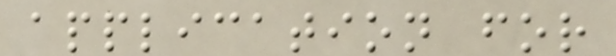application for
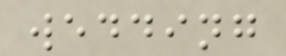wedding
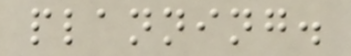planning.
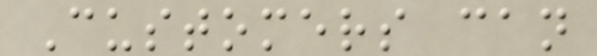Customers can
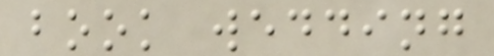book wedding
